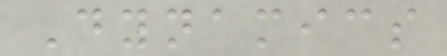Dynamics
